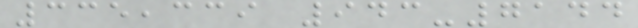335,339 943-7144
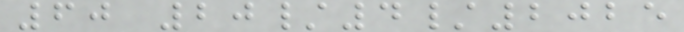60 20/4/2025
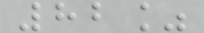82%
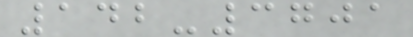142-3701
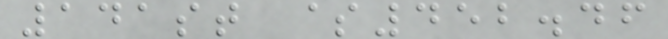141st $452.46
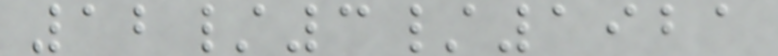12/3/1921
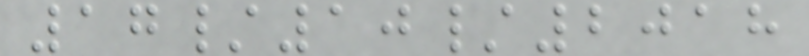17/10/2018
